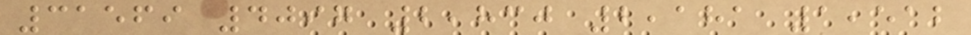31569 4097 2,830 2,181 1,512
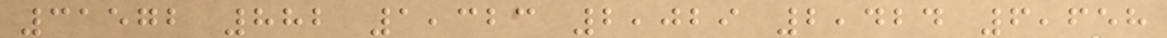31572 882 1,323 2,029 2,424 6,658
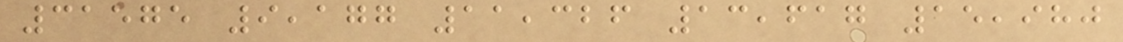31575 9,177 11,326 13,617 15,980
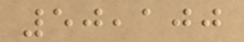50,100
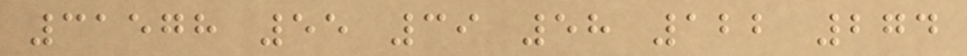31578 55 39 58 122 274
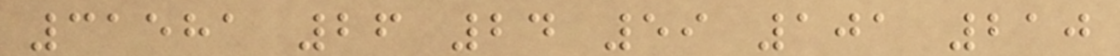31581 26 24 59 101 210
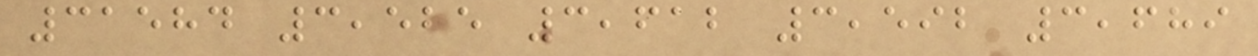31584 3,525 3,612 3,592 3,689
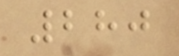280
